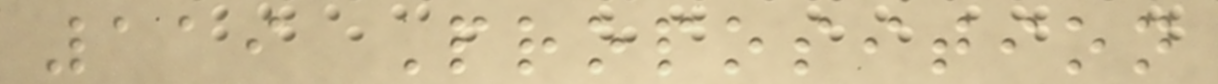119 Proposition
